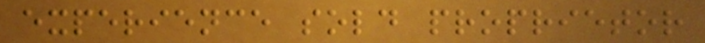experience sold proprietor
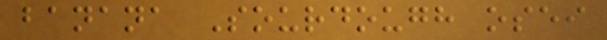banana Sourdough osei
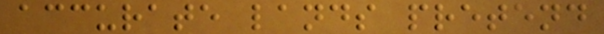accurate lands pretend
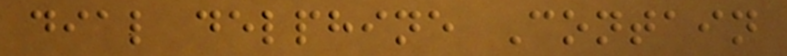dial delphine Contain
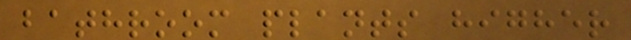bathroom plants higher
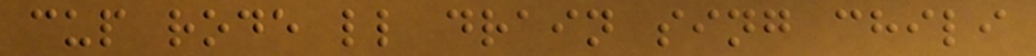cup rode ll drain sing chili
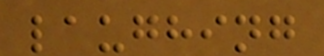laughing
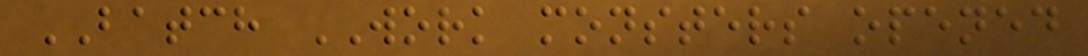BATCH WORK monsters opened
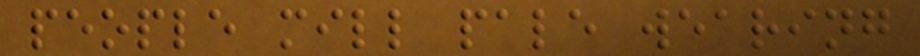people mill pale wearing
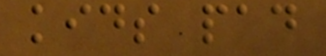kids pad
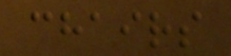chairs
